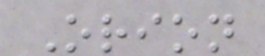Orion
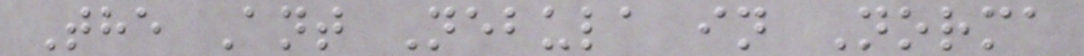The Ant Nebula in Norma
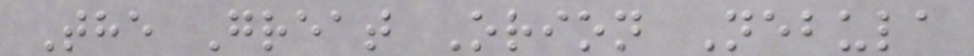The Great Orion Nebula
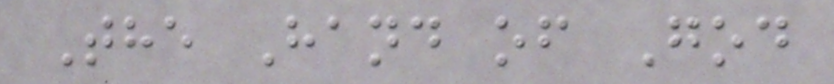The Hand of God
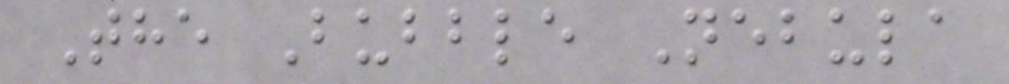The Bubble Nebula
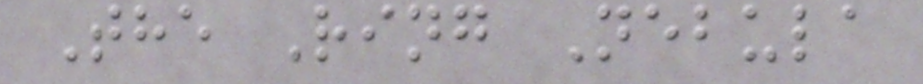The Ring Nebula
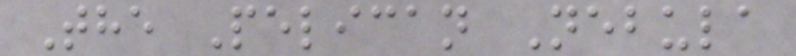The Pelican Nebula
